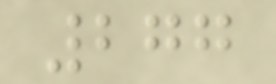277
